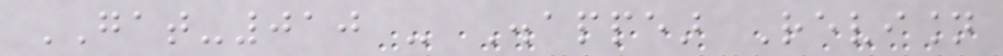GAT-010 - Disappear Revision
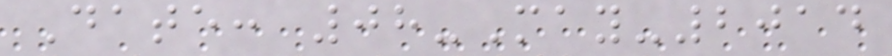Date: 08-May-2014
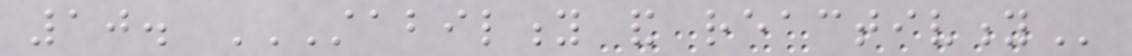10. STABILITY AND REACTIVITY
